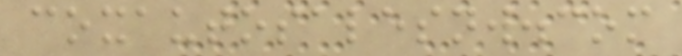coxautosalesnw.com
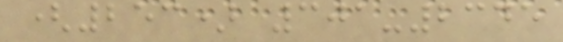(253) 301-2345
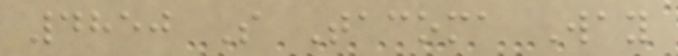4850 S Tacoma Way
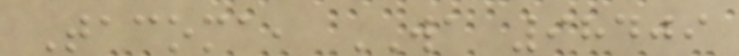Tacoma, WA 98409
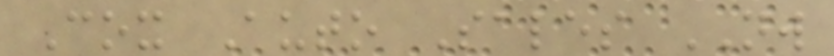Cox Auto Sales NW
